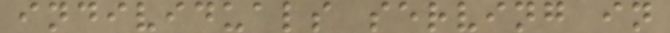individuals serving in
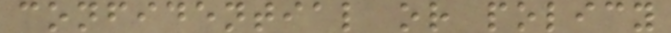confidential or policy
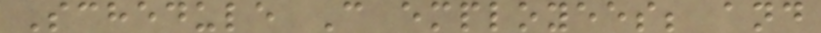Schedule C employees; and
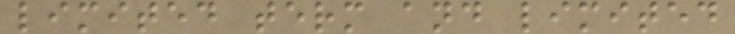limited term and limited
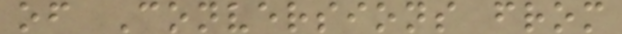of Conversions from
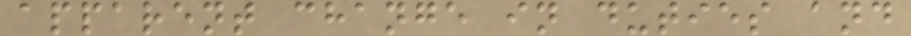apparent change in duties and
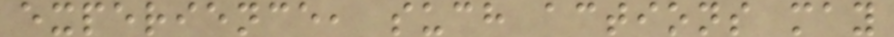experience, such actions may
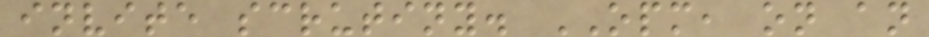invite scrutiny. OPM, on an
